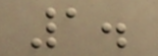1.
